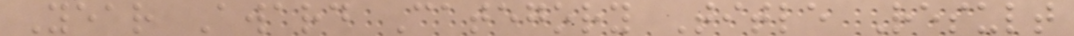Year Award Category Title Result
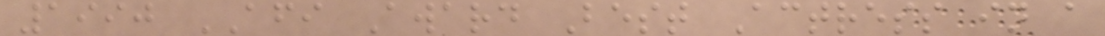1990 AFI Award Best Actress in a
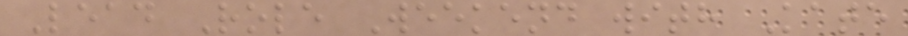Lead Role Weekend with Kate
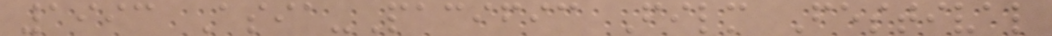1993 Asia-Pacific Film Festival
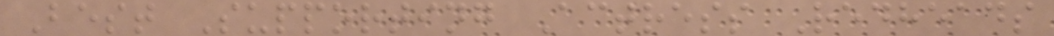Best Supporting Actress Redheads
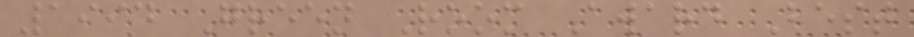1994 Green Room Award Best
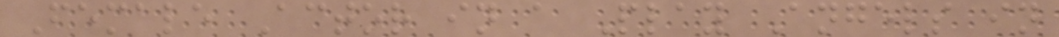Female Actor in a Play Angels in
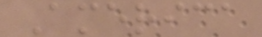America
